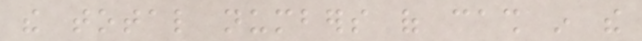the total numbers of cash in the
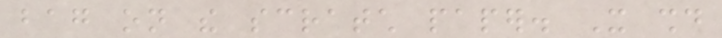bag on the scratch paper. It should
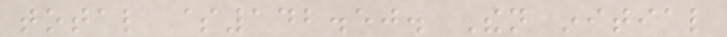total $142.50. Then initial
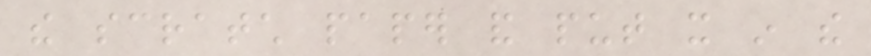the scratch paper and put it in the
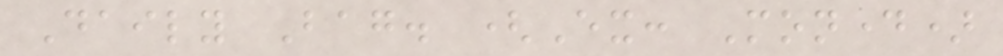Daily Bag. (Ex: Monday)
